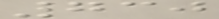730
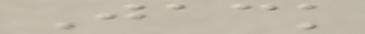Jack
